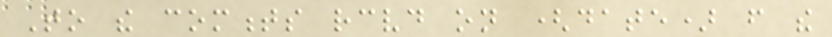To the comments received on (date) from the
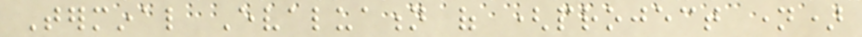Terminal Evaluation of (project name)
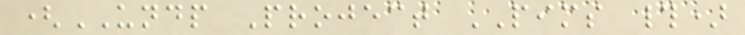(UNDP Project PIMS #)
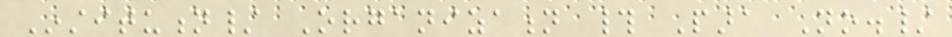Institution/ Organization # Para No./
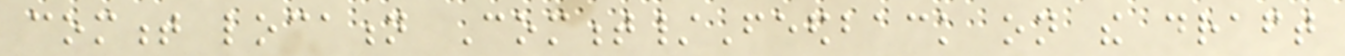comment location Comment/Feedback on the draft
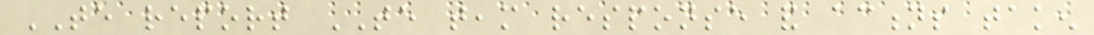TE report TE team response and actions taken
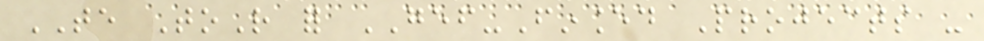TE ToR for GEF-Financed Projects -
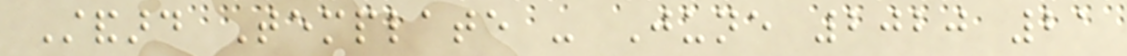Standard Template - June 2020 21
